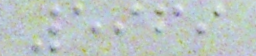5969
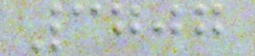3707
